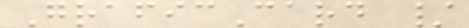GraficCard /
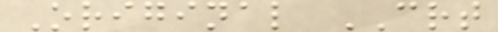Original CRT
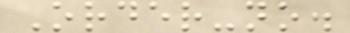Order-no.
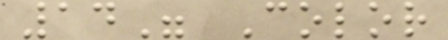14" Color
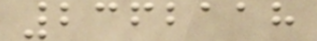2362118
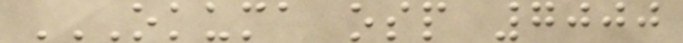OKUMA OSP 7000
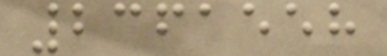2361558
